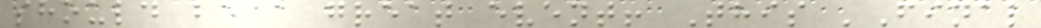should be a great event! This 'Final
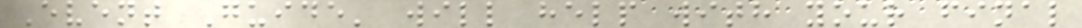Event Guide' will help with your final
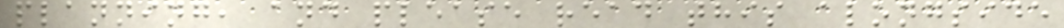planning, and please read this alongside
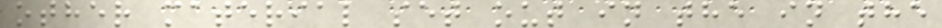other material set out in the in the
